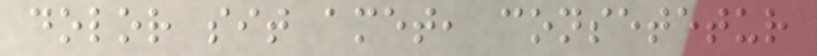dolor sit amet, consetetur
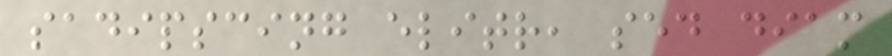sadipscing elitr, sed diam
